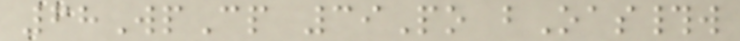68WpCp 39Po bOas#w
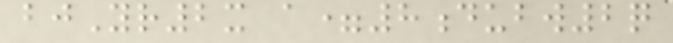bjYr2x a=8dubw2q
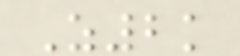Z2k
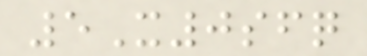5X0sfq
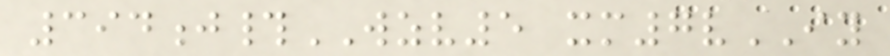394j#WZV5 xm7vIY
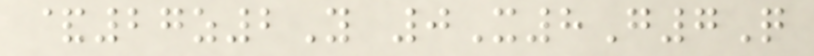&27z2Y 0X8G7Q
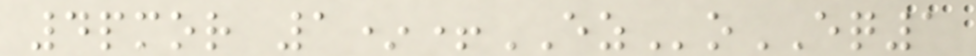4pmor 1*+EZoEQ1
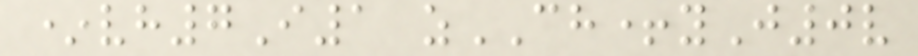*vh7I1 zCH+yJ0v
